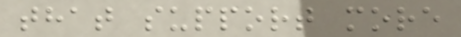that support more
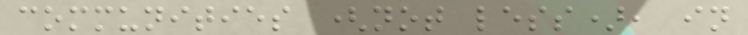communities (not less), in
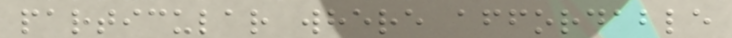particular where affordable
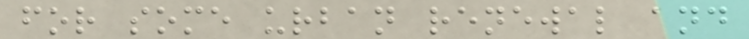for some urban renewal and
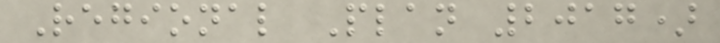Regional Plan 2017)
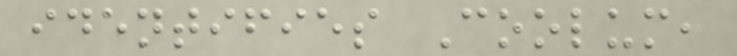identifies Coolum,
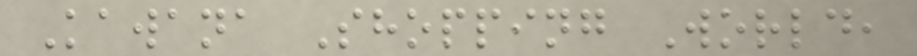Kawana Shopping World,
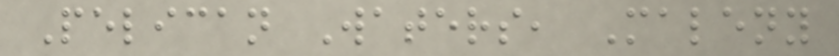Pelican Waters, Maleny
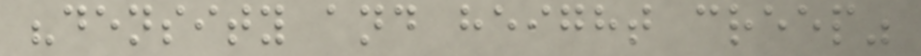"density and height creep"
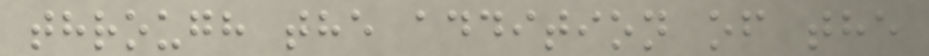through the addition of the
